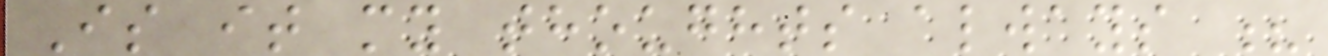Is it my thoughts always ?
